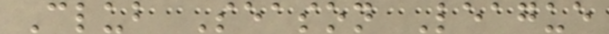Club Season League
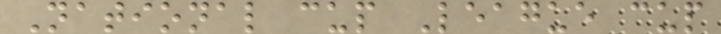National cup League cup
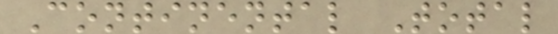Continental Total
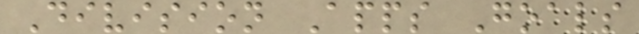Division Apps Goals
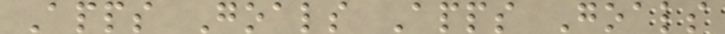Apps Goals Apps Goals
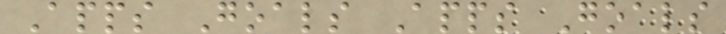Apps Goals Apps Goals
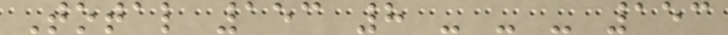Total 153 8 - - - 153
